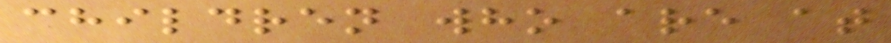children who are at
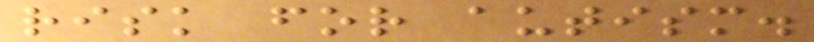risk for autism.
